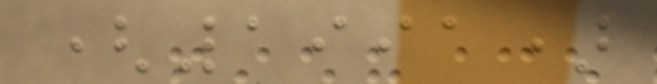(1991)
